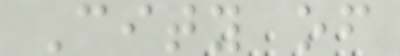City of
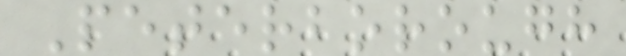Peterborough
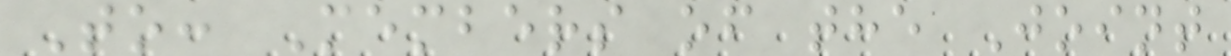To: Members of the Joint
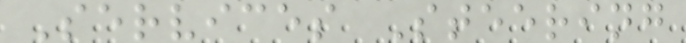Services Steering
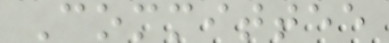Committee
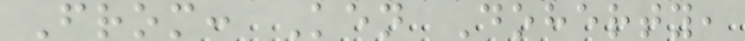From: Ken Doherty,
